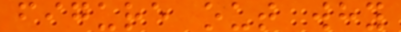figure out why
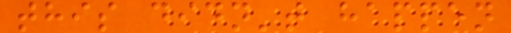this didn't happen
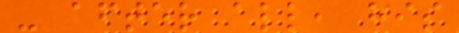- after all, his
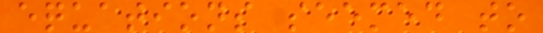equations seemed to
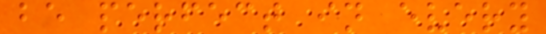be perfect in every
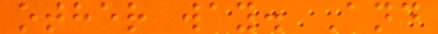other way. And
